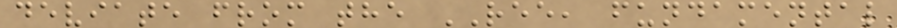deviate from the REE, fundamental
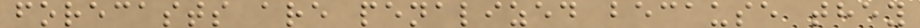forecasts are penalized because they
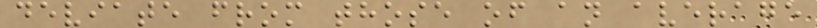deviate from those of an average
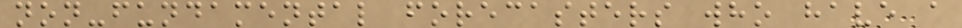non-fundamental forecasters who have a
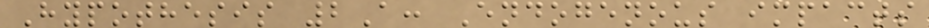Hypothesis 2A: Endogenous impacts
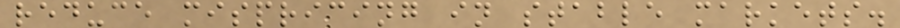reduce mispricing in stable markets.
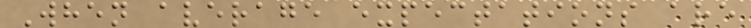When average expectations are
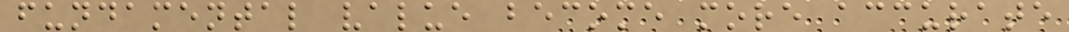fundamental value become more accurate
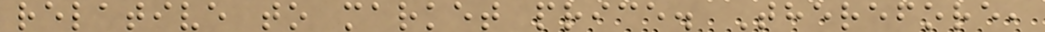relative to market price. Therefore,
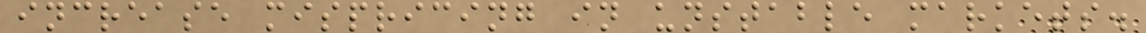increase mispricing in unstable markets.
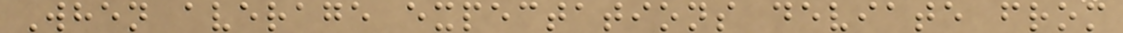When average expectations deviate from
